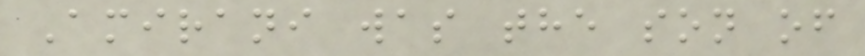Amirani was the son of
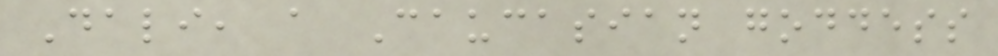Dali, a Caucasian goddess
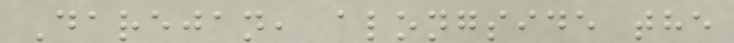Darejan, alongside the
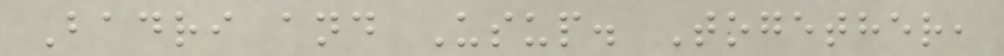Badri and Usup. Together,
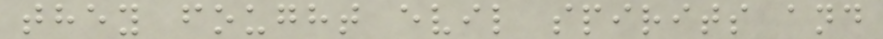they fought evil spirits and
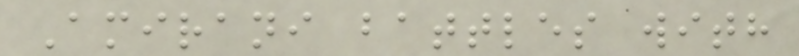Amirani battles with
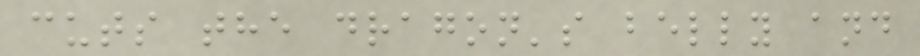cuts the dragon's belly and
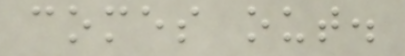comes out.
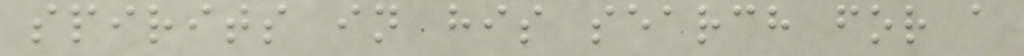spirits in his search for a
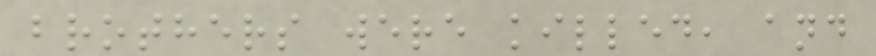brothers were killed, and
